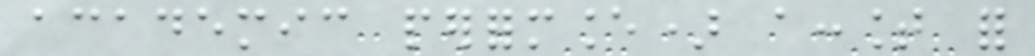academic performance) account for
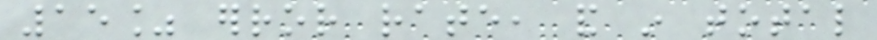15% error rate, and in total
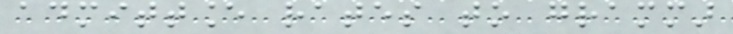admittance rates to grammar
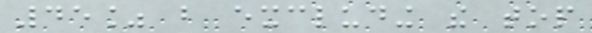45% but excluding the top
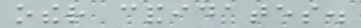other candidates.
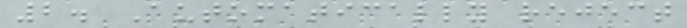2. Automatically reject
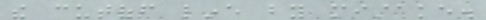the cutoff line by mistake.
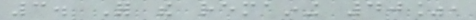3. For the remaining 40%,
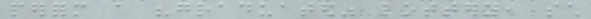perform a "graduated" lottery, such
